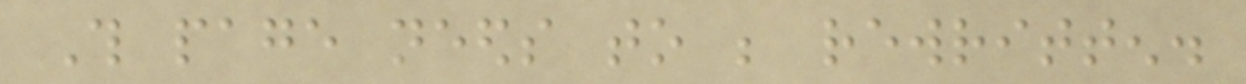This page needs to be rewritten.
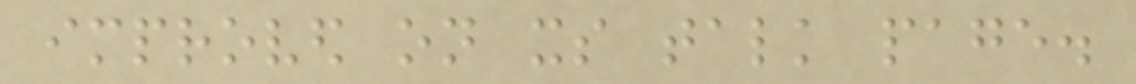improved on its talk page.
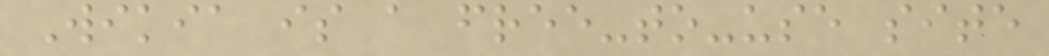Wikia is a free-to-use site
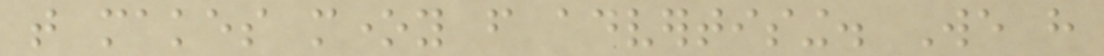that makes money from advertising. We have
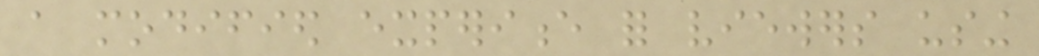a modified experience for viewers using
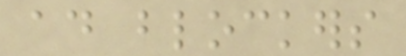ad blockers
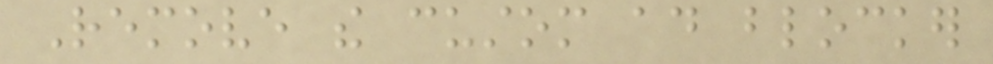Remove the custom ad blocker
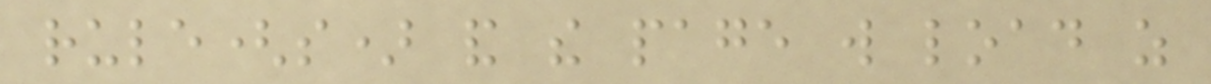rule(s) and the page will load as
